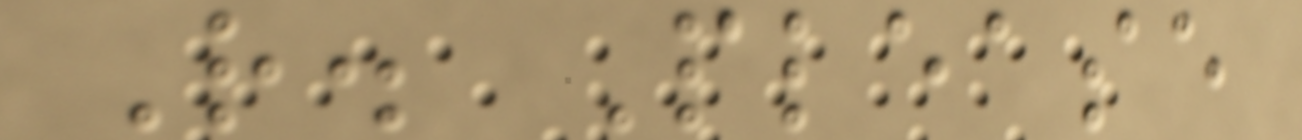R. Please
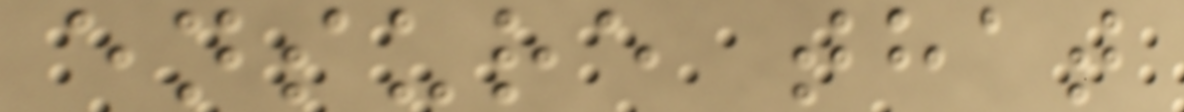ensure that
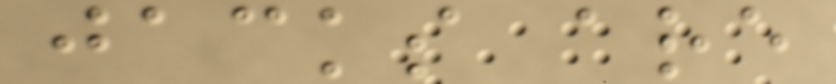jacks are
